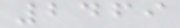2469
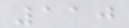110
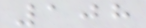108
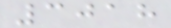3018
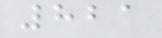821
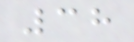38
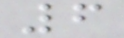6
